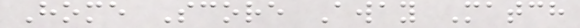Home Score Away Match
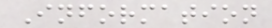Information
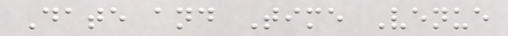Date and Time Venue
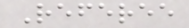Referee
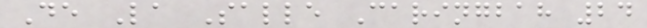De La Salle Caringbah 24
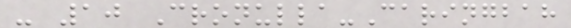- 10 Cronulla-Caringbah
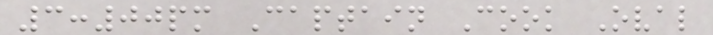3:00pm Captain Cook Oval
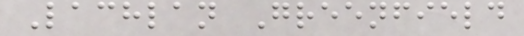Lachlan Greenfield
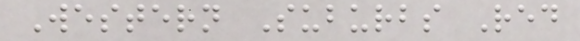Western Suburbs Red
